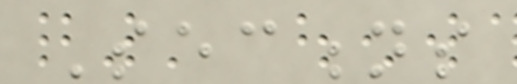Sections
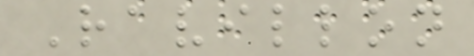Ravillon
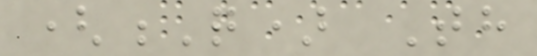(Q) Th
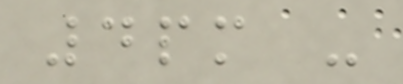4pm -
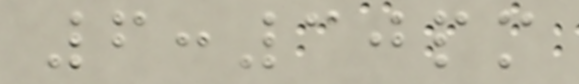6:30pm
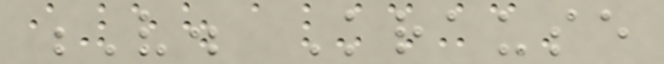V. Krause
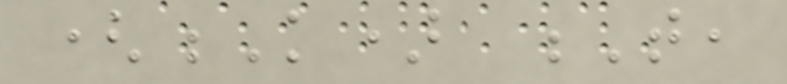(K) T,
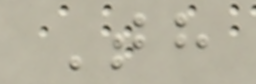Th
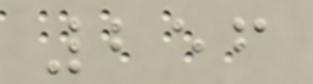256
